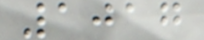1017
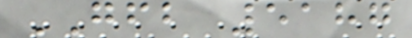GFB 5187
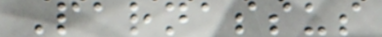Parnassus
